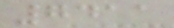7411
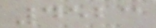4523
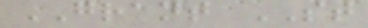GRANT ST
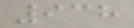938
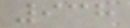938
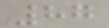87
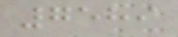7589
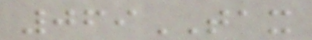069TAX
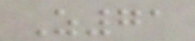Z71
